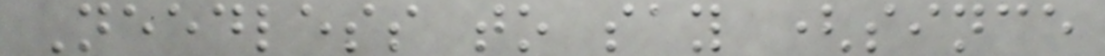Needless to say (since
